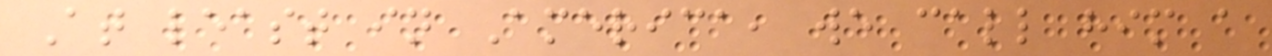At least in America, we call him a
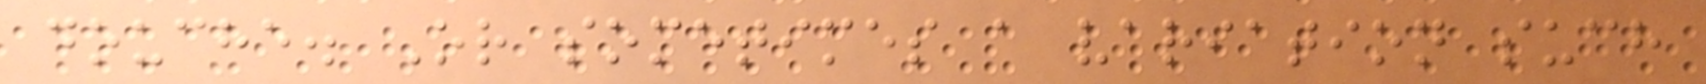douche. Or sometimes a variation such
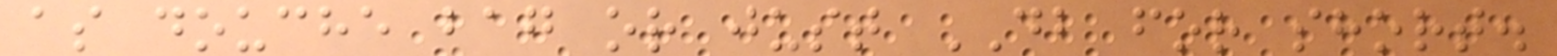as douche bag or just DB for short.
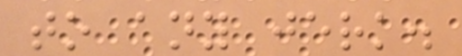to any jerk.
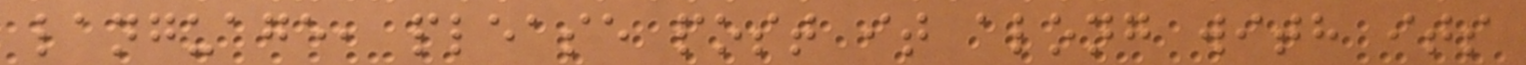language, please post it along with its
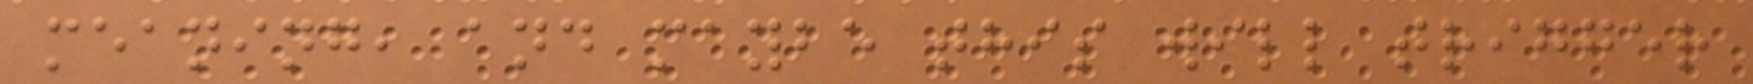meaning, and maybe this will trigger
